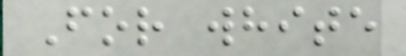For white
